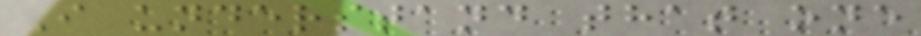I understand that one
